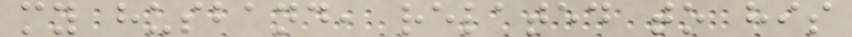my husband, related to his
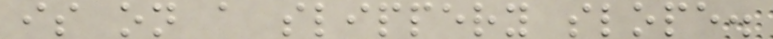is on a slippery slope.
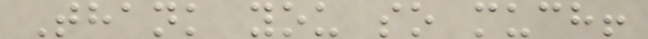Thank you so much!
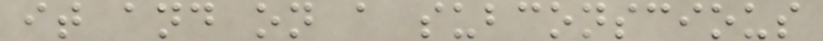it and on a subconscious
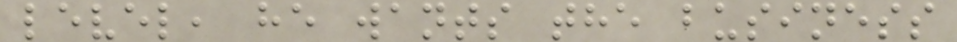level, he wants the business
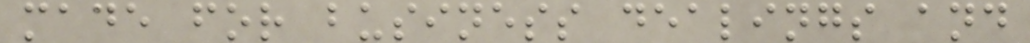made for business dealings and
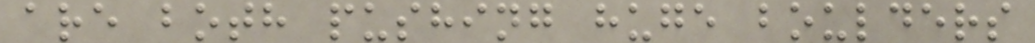are both pushing huge boulders
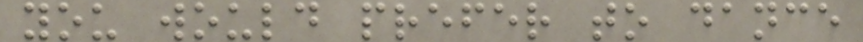you would prefer to dance
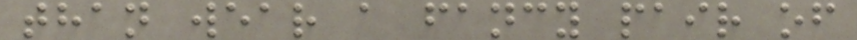than wear a fancy pair of
